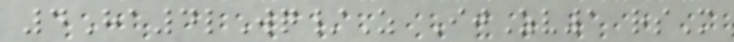4Ha4lWq/Z IjZv1 rsM
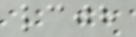lcjh
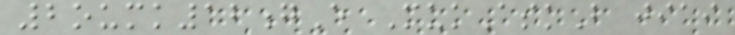2oumk12gE MukAskB jiai
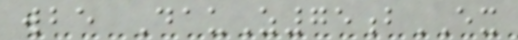wbe DauZ75bEX
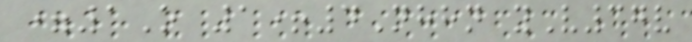=1O 1+4Nhhn yV37v
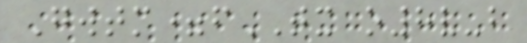Gwtm=fTX o8v-b
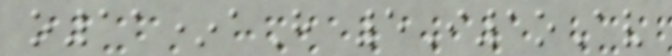o11*aH 5I1oAv
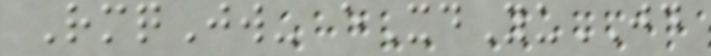RmqJw- eXdYuJD
